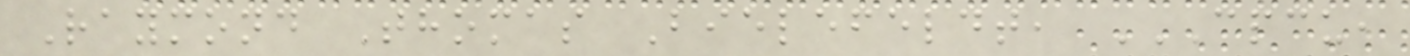Raymond Thomas Bielefeldt, CPCU,
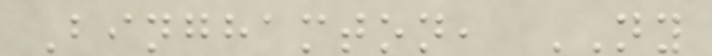Binghamton, NY
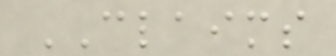CLAIMS
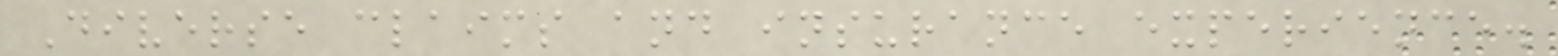Diverse claims and insurance experience.
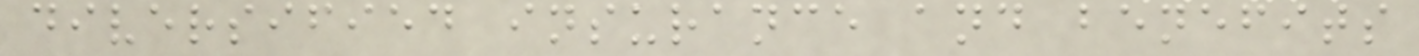diversified insurance and benefits
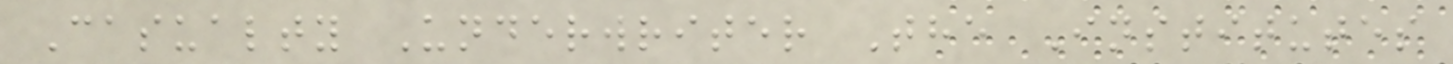Casualty Underwriter The Institutes
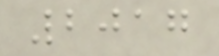2017
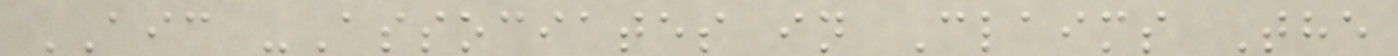AIC -Associates in Claims The
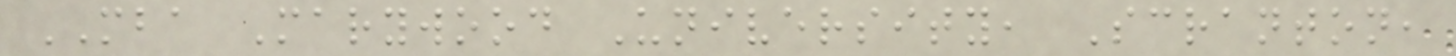MBA Marywood University, Scranton,
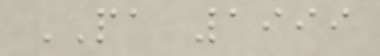PA 1999
